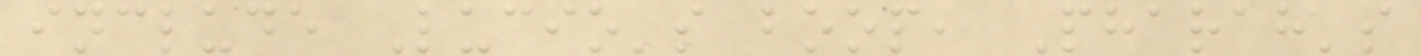include Lucio's boop, Pharah's
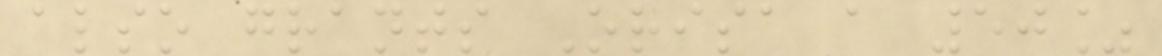also grants Orisa a 50%
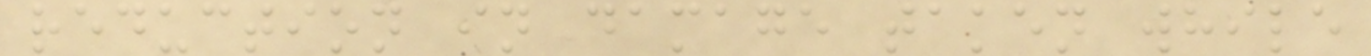reduction in damage taken while
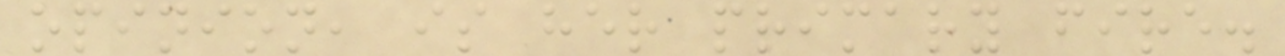opinion, is her primary fire.
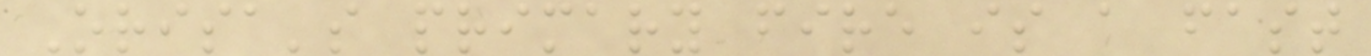Orisa's primary fire is a fast
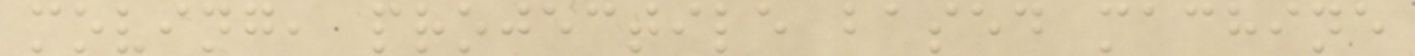moving, projectile based machine
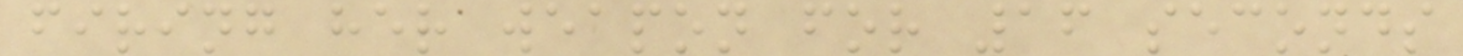firing her weapon for 16 seconds
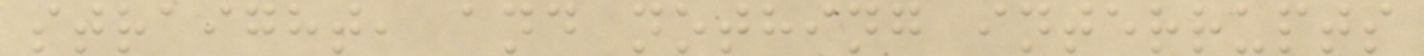straight, and nothing interrupts
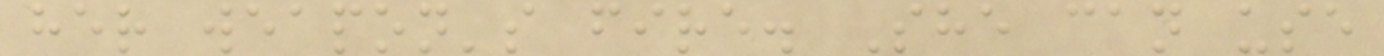her weapon's fire. She can use
